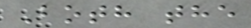Both the
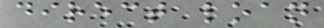direct loan
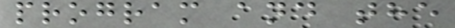program and the
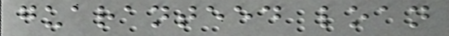guaranteed loan
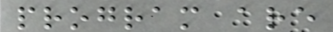program are
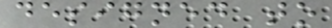designed to
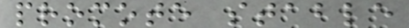promote stable
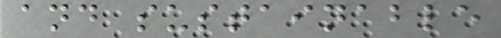and sustainable
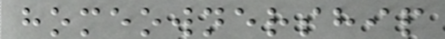homeownership
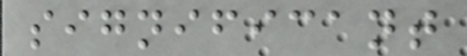significant
